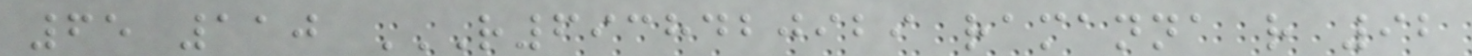65 110 R6938420929 RAMANNA R 92
